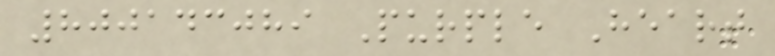800143089 Purple Heart
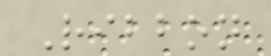Ribbon
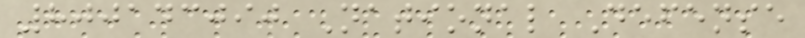800143090 National Defense
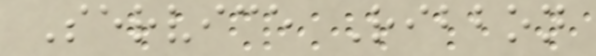Service Ribbon
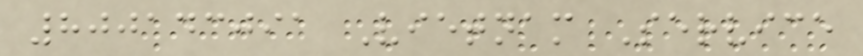800143091 Vietnam Service
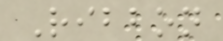Ribbon
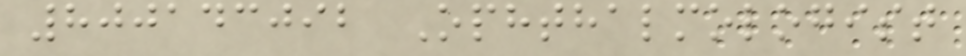800143092 Ophthalmologist
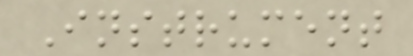Instrument
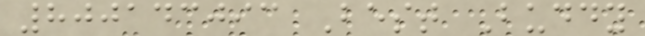800143093 Best Buddy
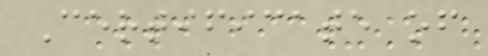Certificate of
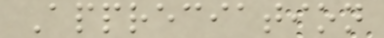Appreciation
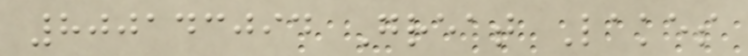800143094 Great Lakes
